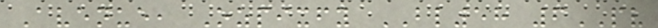Avenue, Ozpixfy BL58 6PV
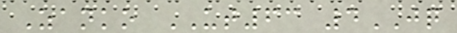Zanko UT63 4JQ
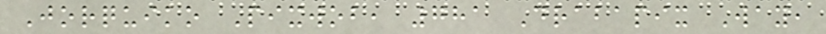Jorquiko Pixwob, 781 Drabapix Way,
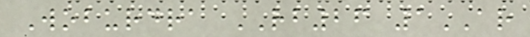Woburdra RB26 1AR
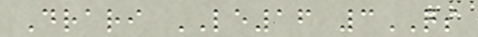Drari LE16 3QS
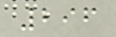296
